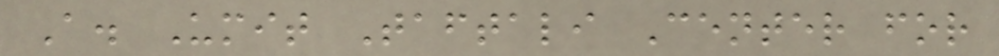A. Umit Taftali Center for
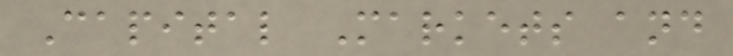Capital Markets and
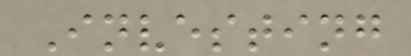Investing
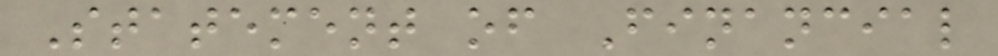Statement of Financial
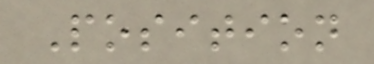Position
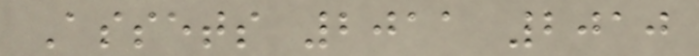Assets 2011 2010
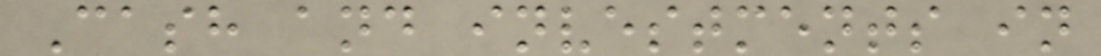Cash and investments in
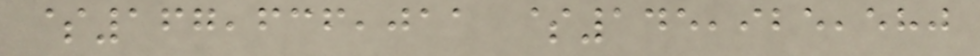$167,636,011 $145,925,580
